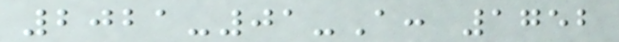2021-01-A: 1752
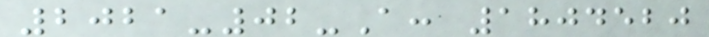2021-02-A: 1804520
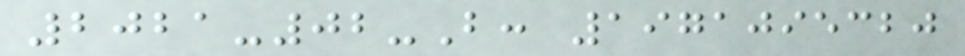2021-02-B: 1971095320
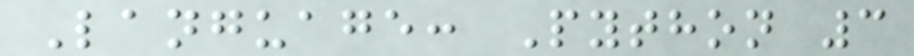Language: Python 3
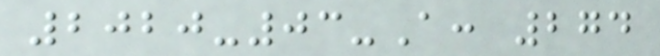2020-03-A: 274
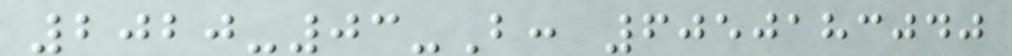2020-03-B: 6050183040
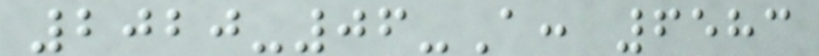2020-06-A: 6583
